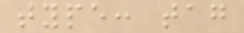type: tag
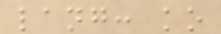lang: ko
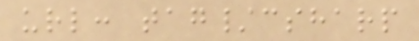url: tag/csharp
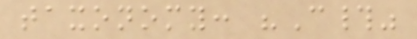taxonomy: "C#"
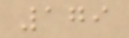179
